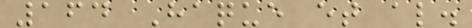164 Haque et al.
